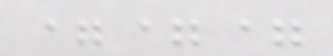===
